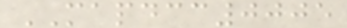MAPDCC0005
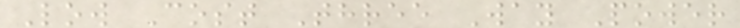Low Cost Three Way Power
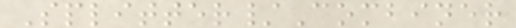Splitter/Combiner
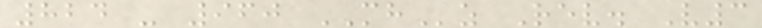824 - 960 MHz Rev. V3
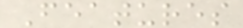Features
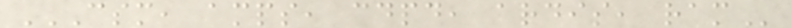CSM, AMPS, CDPD, ARDIS, RAM
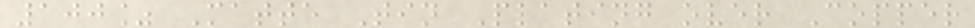100% Matte Tin Plating over Copper
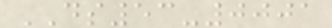DS53-0001
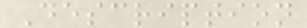Description
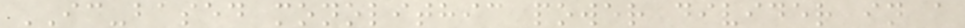IC-based monolithic power divider in a
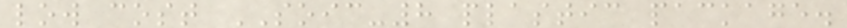low cost SOIC-8 plastic package.
